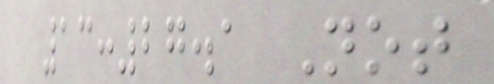13:27.1 Not
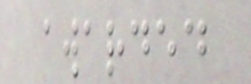awarded
